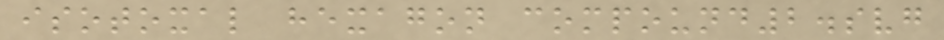isotoxal hexagon compound2.svg
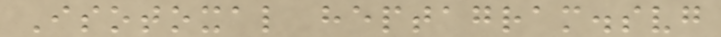Isotoxal heptagram.svg
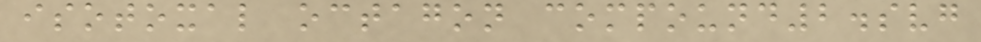isotoxal octagon compound2.svg
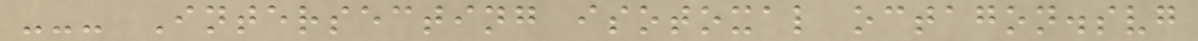--- Intersecting isotoxal octagon.svg
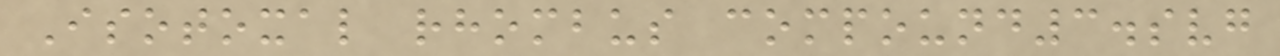Isotoxal rhombus compound3.svg
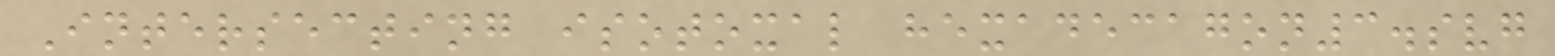Intersecting isotoxal hexadecagon3.svg
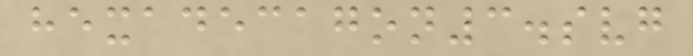hexadecagon3.svg
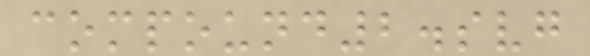compound2.svg
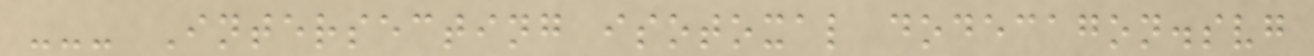--- Intersecting isotoxal dodecagon.svg
